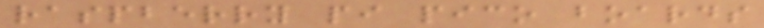raspberry pi pico boards
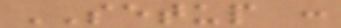SETUP :
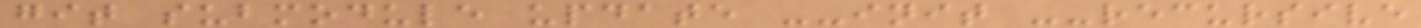git submodule update --init --recursive
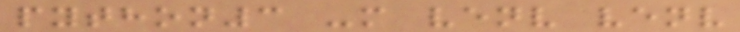python3 -m venv venv
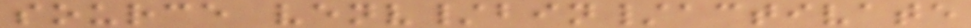source venv/bin/activate
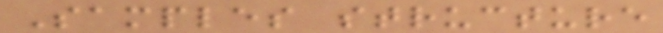Samples structure
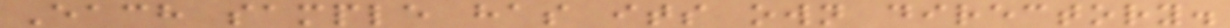Each sample has its own directory.
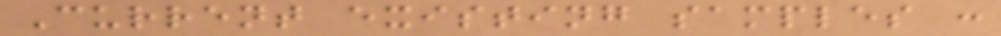Current existing samples :
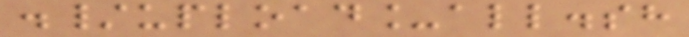./upload_all.sh
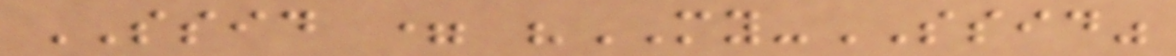SSID = "MY-SSID"
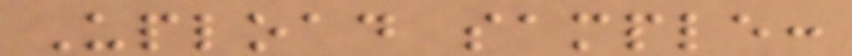Upload sample:
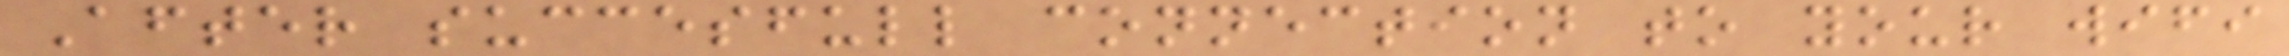After succesfull connection to your wifi
